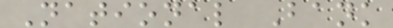National Bank
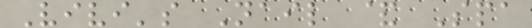Vivi's Nail & Spa
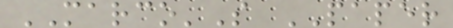MARCO'S PAPER
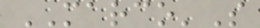MARCO'S
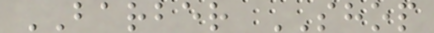BARBER SHOP
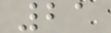21
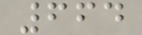664
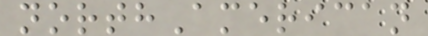northAmerican
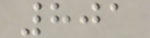801
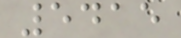5415
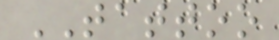TATTOO
